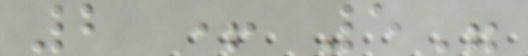2 + 5"
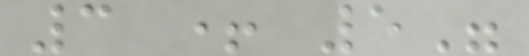3 + 5"
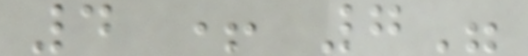4 + 7"
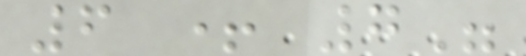6 + 7"
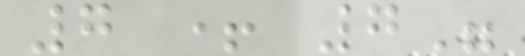7 + 7"
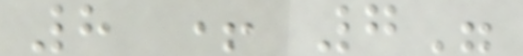8 + 7"
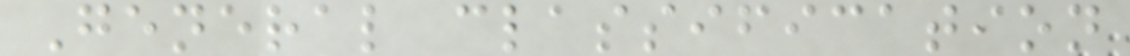General classification
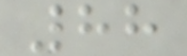88
